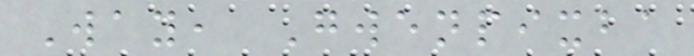Way, Gwenpixba
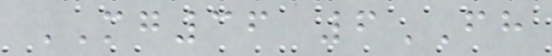MG36 6FH
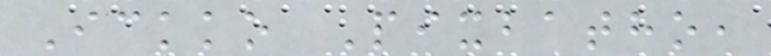Ickko Pixbatho,
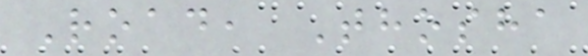Road, Thosha
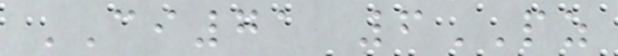CI71 6PZ
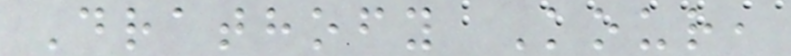Drathofy Kour,
